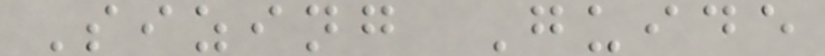Sizing Guide
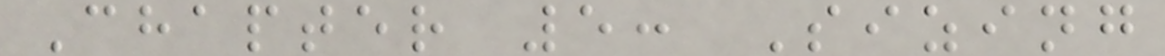Chapter 5: Sizing
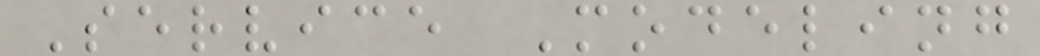Service Modeling
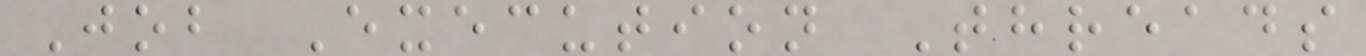Job Execution Threads
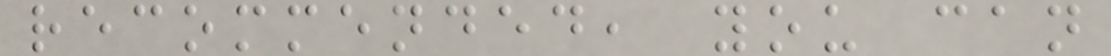recommended, you can
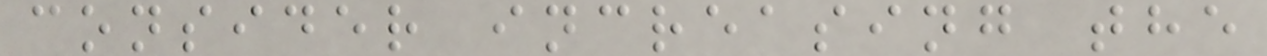consider increasing the
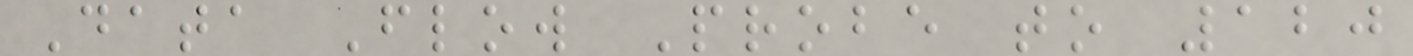Data Flow Probe to 120
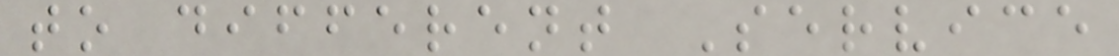to different Service
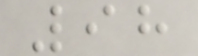98
